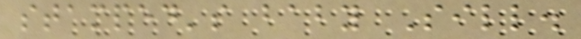stamped's baby Sill.
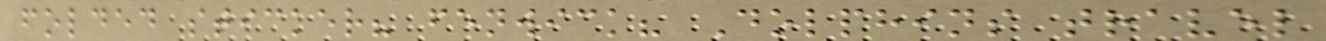folded sticker? fenwick? Dolphins travel
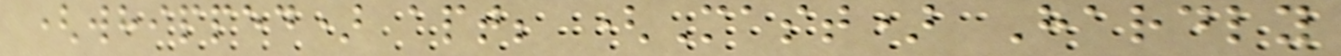(whipped) apt; (Mast) Hardly
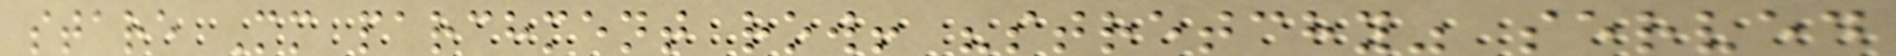stare Mm parchment row! "stretchy" served
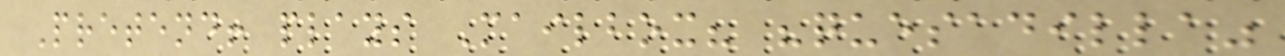Pretend! plays Mailbox? "quesadilla"
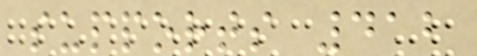supports 412
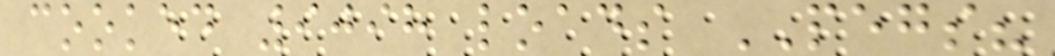cooked 9098 loads PEGS?
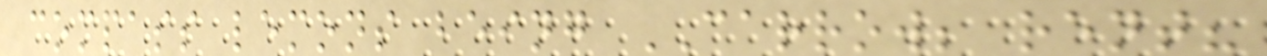compass lemons being CARROW; rent?
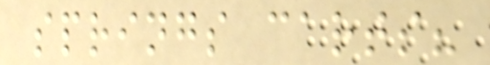springs carts?
